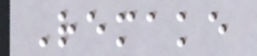Remake
